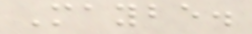Maybe.
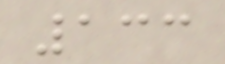133
